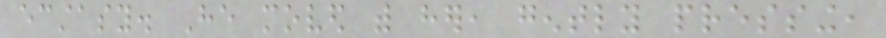ecstasy. He moved with her, gently pressing,
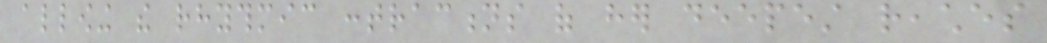allowing the rhythmic contractions of her deepest reaches
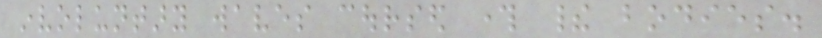involuntary waves coursed through their bodies.
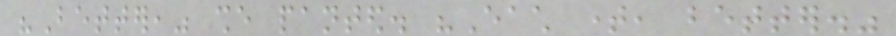"Better," she panted. "Each time, better."
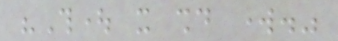"Thought it should work."
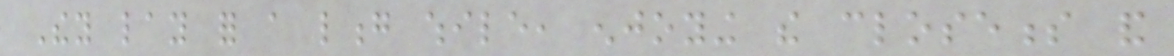They lay for a long while, enjoying the closeness and
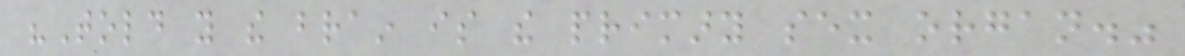"Told you the brain is the primary sex organ."
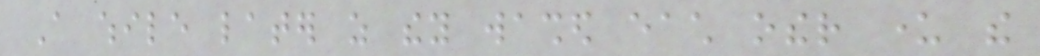A while later as they washed each other under the
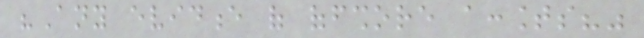"Any evidence of offshore accounts?"
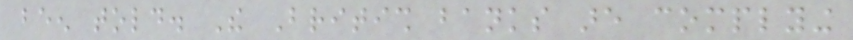been told. The British banks are complying
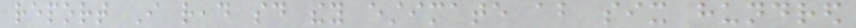report I read said they estimate about six hundred
